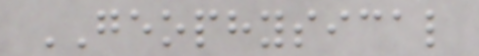GEOPHYSICAL
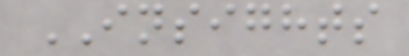INSIGHTS
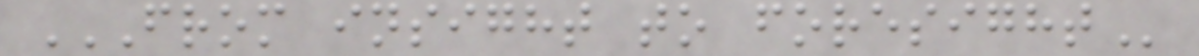FROM INSIGHT TO FORESIGHT
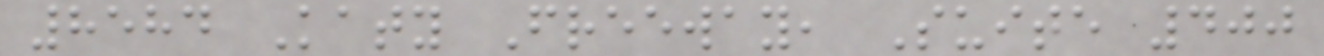8584 Katy Freeway, Suite 400
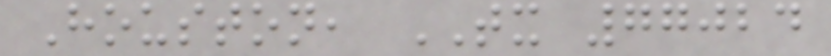Houston, TX 77024
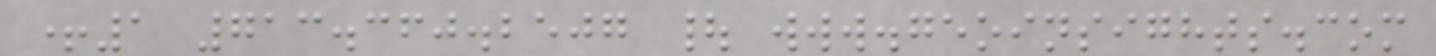+1 713.360.2507 | www.geoinsights.com
